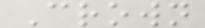Crown
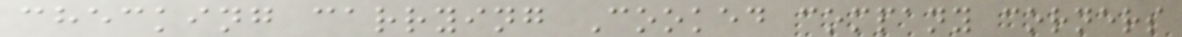checking carrying Cooked company corners
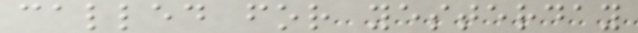called for yesterday
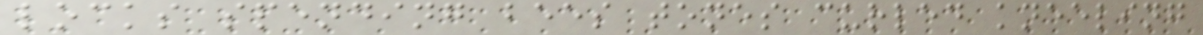locks spending bees tones curled kneeling
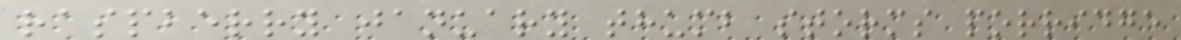raspberry january thumb storms porridge
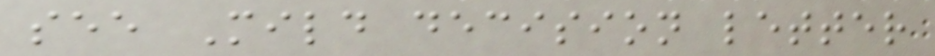see Mild decision letter
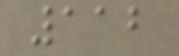112
